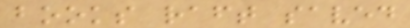books raft saved
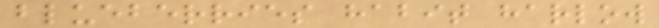blueberries habit harlow
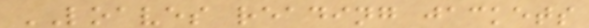LOAVES reading jackets
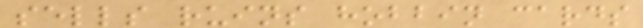sells ruins hobbin cards
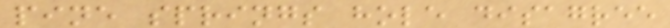pine springs hole disagree
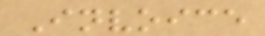Invoice
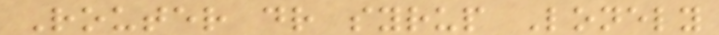Router dr syrup Lonely
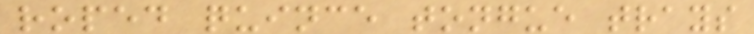roped quince tongue trays
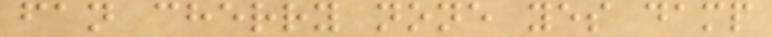fan cherry none yes damp
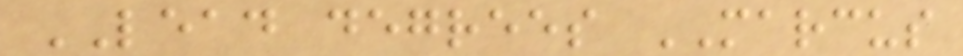LEAD degrees MARCUS
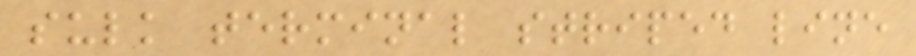sulk terminal striped line
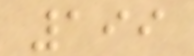199
